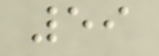59
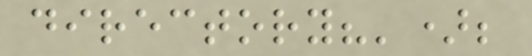directory?');
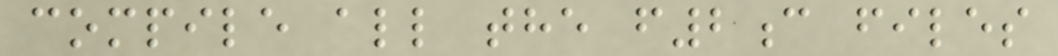compile all the f2c files
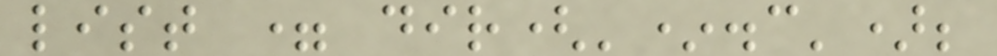list = dir('*.c');
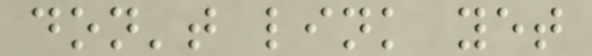don't link yet
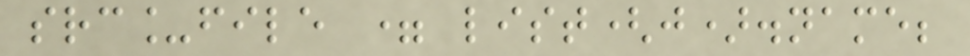src_file = list(j).name;
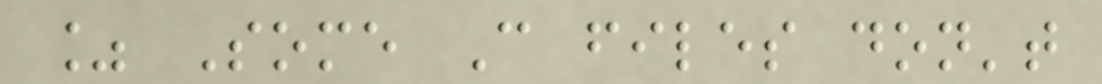% Some C files don't
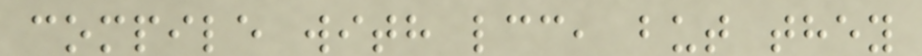compile with lcc, but they
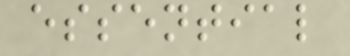essential
